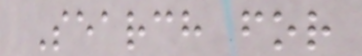Search for
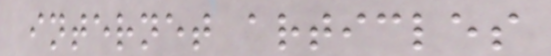internet articles
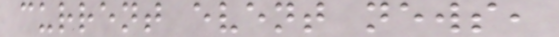current event news,
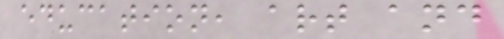education, art and
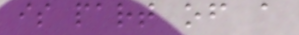is part of a
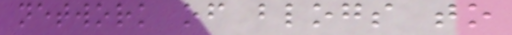network of blogs to
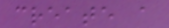create a
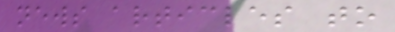news articles to
